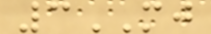3MJ
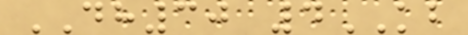DH30 4KB
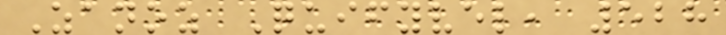Zanoz Quifyvel, 528
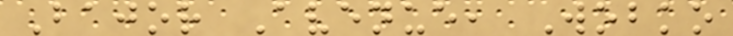Bajor Avenue, Wobko
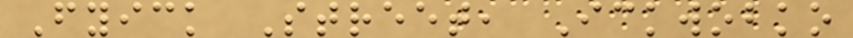Fyick Street, Ickwobko
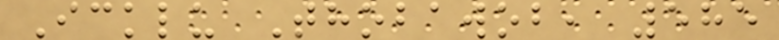Icklu Thobawob, 585
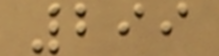299
